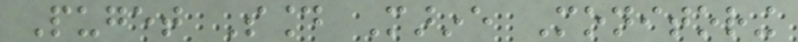Puget Sound Marine Monitoring
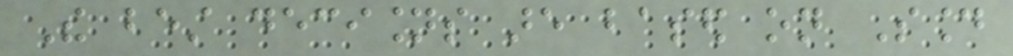The best decisions are based on Sound
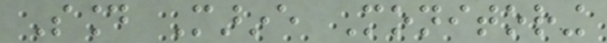Sound Marine Monitoring
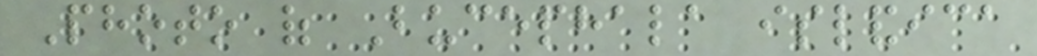Photo of Bucephala islandica
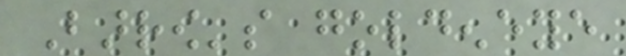Barrow's goldeneye
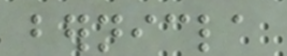bernicla
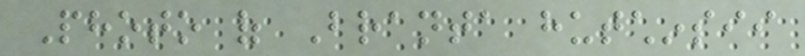Photo of Branta hutchinsii
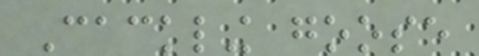Cackling goose
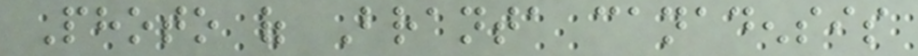Photo of Branta canadensis
